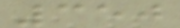350
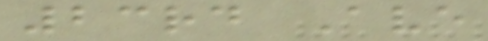23rd Ave
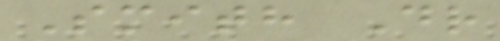Smith Dr
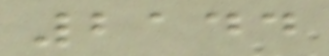2144
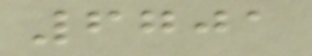6701
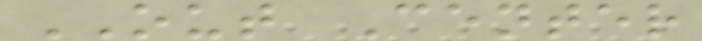OUT Center
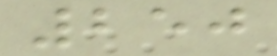250
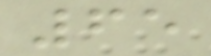65
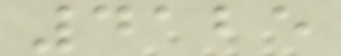4125
